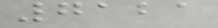7121
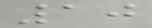10
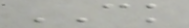CK
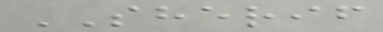SHERIF
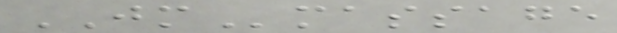JMmassage
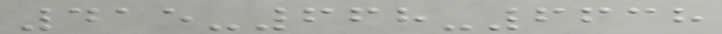415-668-6638
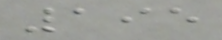195
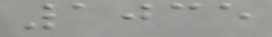1035
